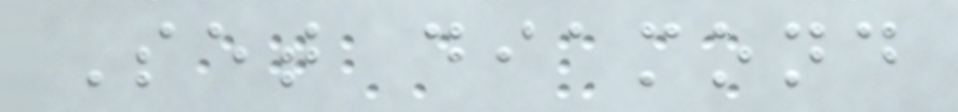Set diamond
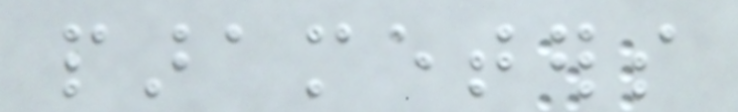parameters
